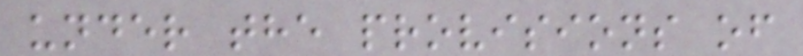under the provisions of
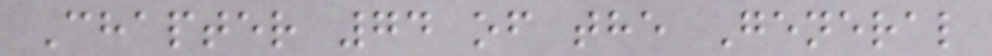Chapter 74 of the General
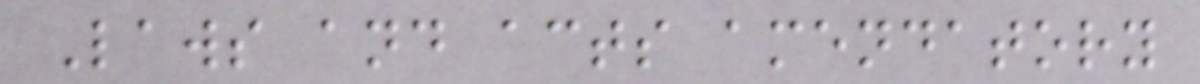Laws and acts amendatory
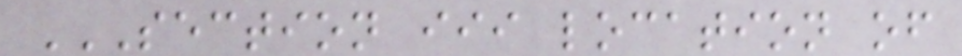SECTION III LOCATION OF
